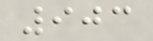903
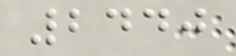2440
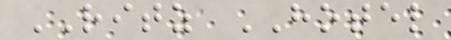RITZ HOTEL
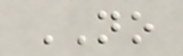NO
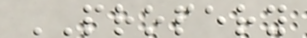PROPERY
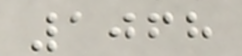1068
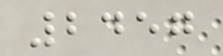2457
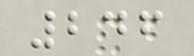246
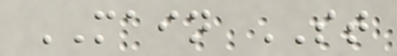MAIN ST
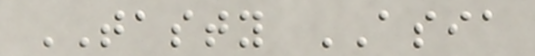TASTY ASIA
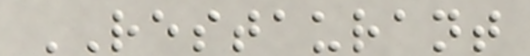RESTAURANT
